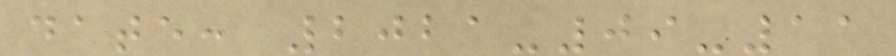date: 2021-09-11
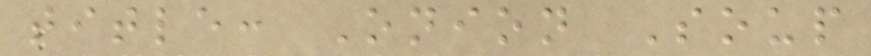title: Onion Soup
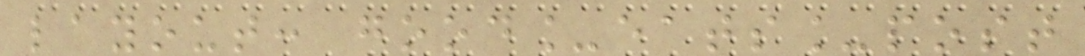layout: good_eats_post
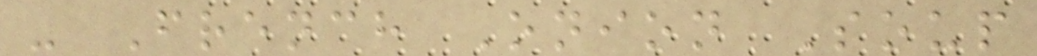- French Onion Soup
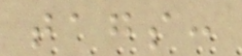tags:
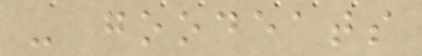- goodeats
